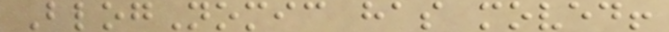BlogNomic has moved!
